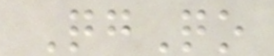QgQo
